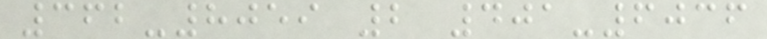362-8059 2 401-6036
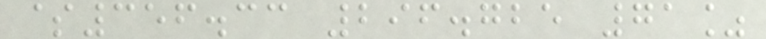$356.33 296.725 71%
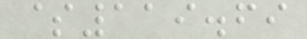$119.69
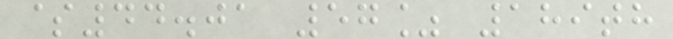$44.01 57% 189th
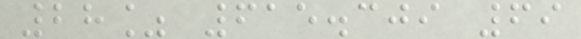28% 615.309 69
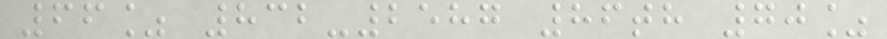66% 832-2587 86th 70%
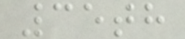35th
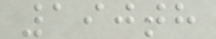190th
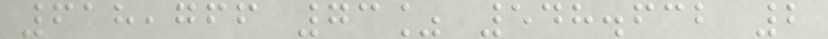618,766 73% 548.632 2
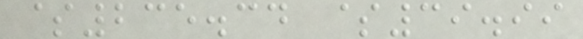$235.34 $39.99
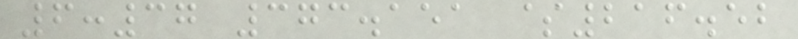6:37 373.151 $216.52
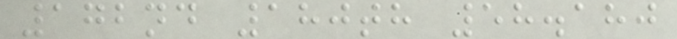172nd 180th 58.180
